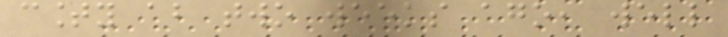county about two weeks ago, well
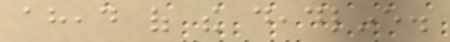ahead of the deadline.
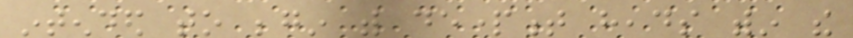intended to begin with department heads within the
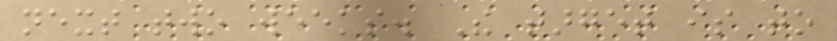next two weeks. The target is to
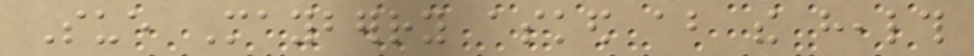Sue Mayberry asked about the health
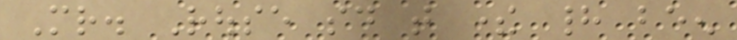Mr. Rouse said that there had been
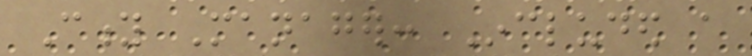City Manager: Included a
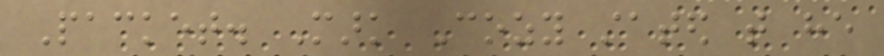Packet. Mark Cozy stated that he
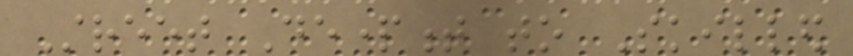Street Department to Skilled
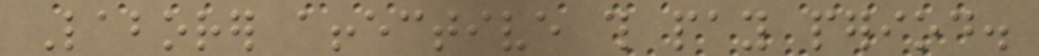Laborer affective this pay period.
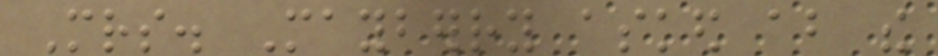Mrs. Mayberry asked about the
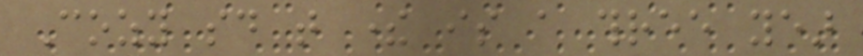Cozy said that there is a three year
